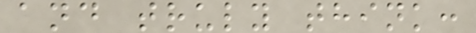and truly think:
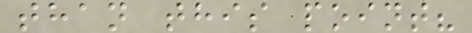than this point?
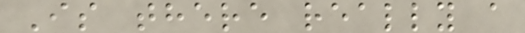Is there really a
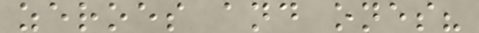zeroes and ones?
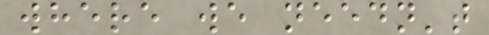where we needn't
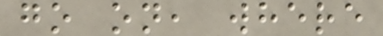go on, where
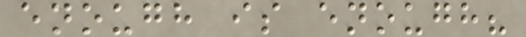enough is enough?
